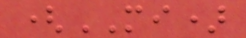(MI)
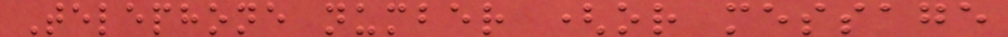Telephone number (or message
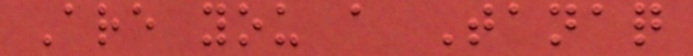Are you a Tanaq
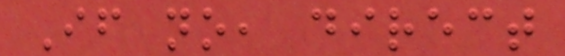If no, direct
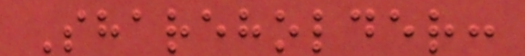Shareholder:
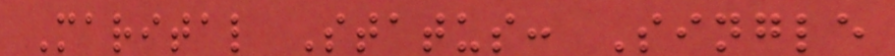Marital Status: Single
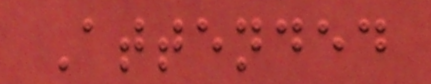Attended
